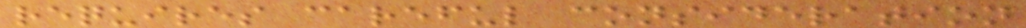requires careful consideration
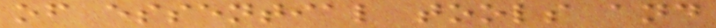of essential tools and
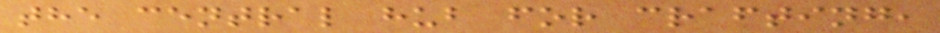the central hub for crafting,
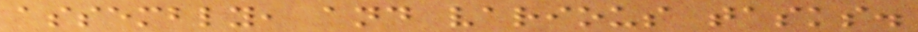assembly, and various tasks.
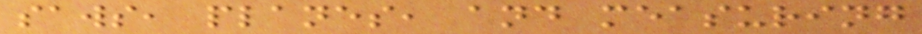saws, planes, and measuring
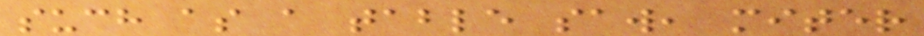such as a table saw, miter
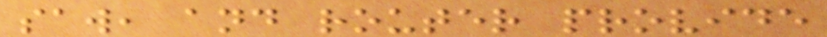saw, and router provide
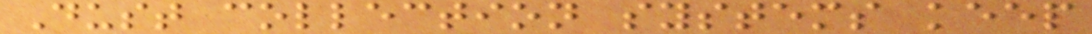Dust collection systems keep
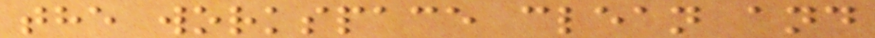the workspace clean and
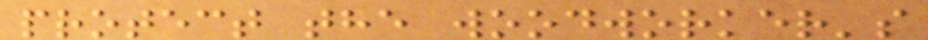protect the woodworker's
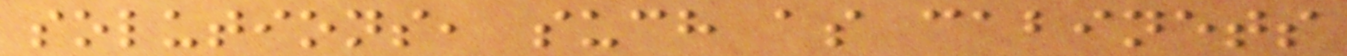solutions, such as cabinets
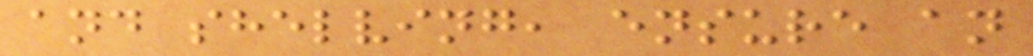and shelving, ensure an
